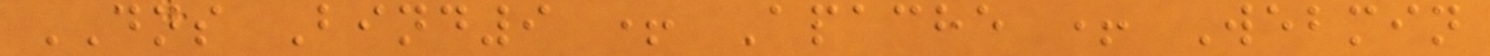DNS Bind9 + Apache + Webmin
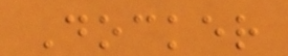Docker
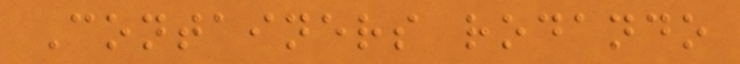Containers rodando
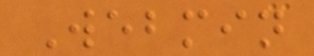Webmin
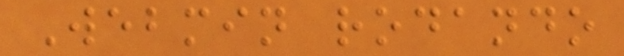Webmin rodando
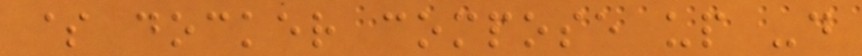$ docker compose up -d
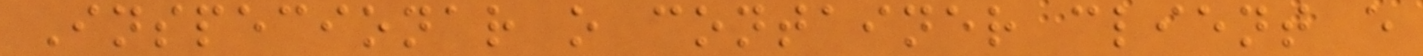Inspecionar o container client e
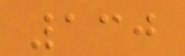130
